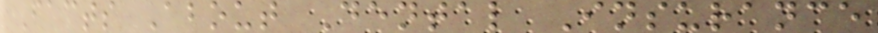Facts About Dental Insurance
